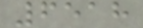6518
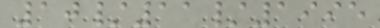10/11/1995
